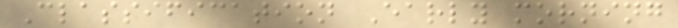Classification Early morning
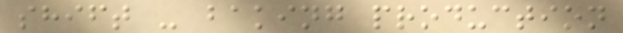shift - baking production
